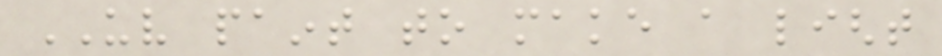UV paint to make a light
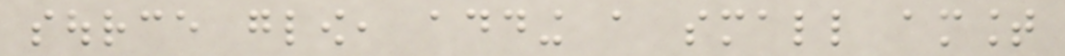source glow, adding a small amount
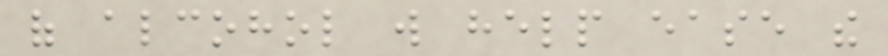of alcohol will help ease the
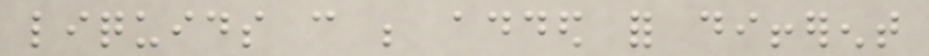liquids can be added for different
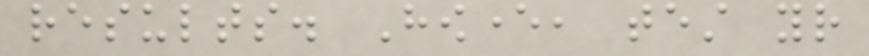results. However, test your
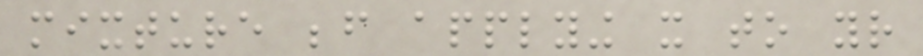mixture before applying it to your
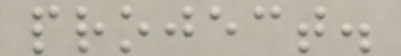project.
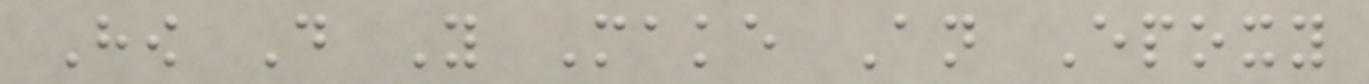How Do You Make An Epoxy
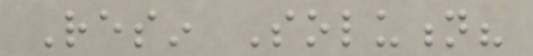Resin Solution?
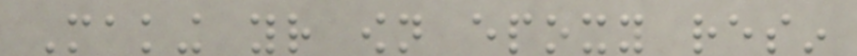Making your own epoxy resin
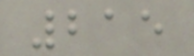215
